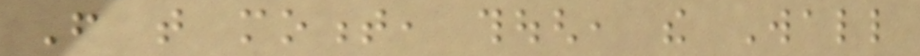From that moment, though, the Wall
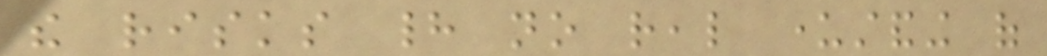the risks had no real understanding of
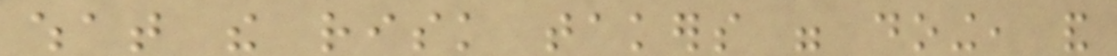what the risk takers were doing, and
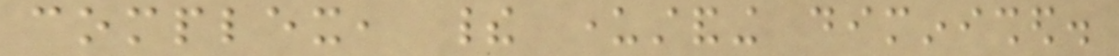complex, their understanding diminished.
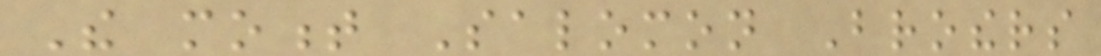The moment Salomon Brothers
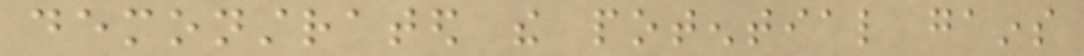demonstrated the potential gains
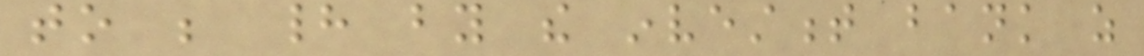to be had by the investment bank as
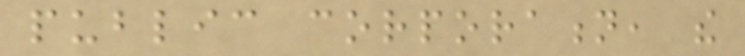public corporation, the
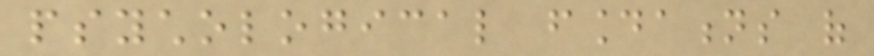psychological foundations of
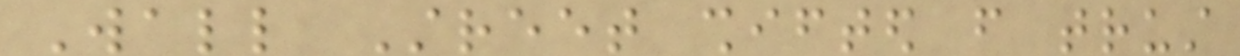Wall Street shifted from trust
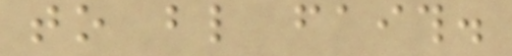to blind faith.
